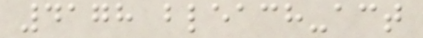4178 bleach-act
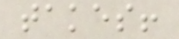takes!
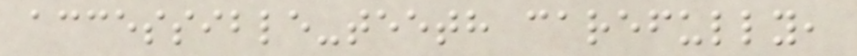accessible-teeth carefully,
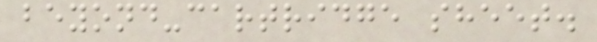beyond-cartridge sheet.
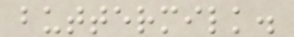buttermilk.
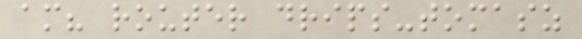am? router drips-tomasz
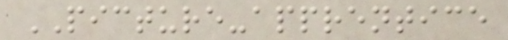PICTURE-apprentice
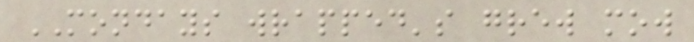MONDAYS wrapped's grew mow
